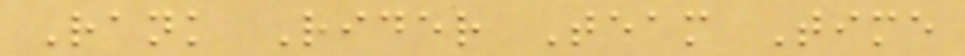Rank Rider Team Time
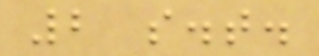2 s.t.
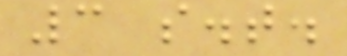3 s.t.
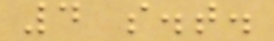4 s.t.
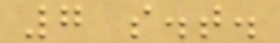7 s.t.
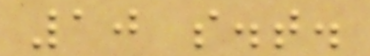10 s.t.
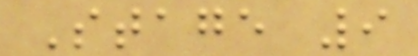Stage 9
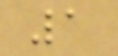1
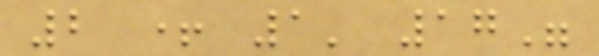2 + 1' 17"
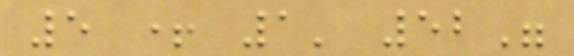5 + 1' 52"
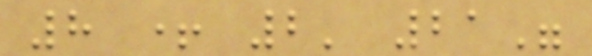8 + 2' 21"
